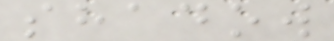shadow
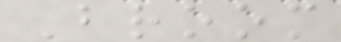Broom
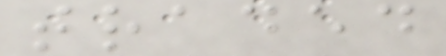traded
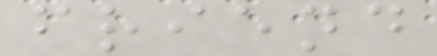friend
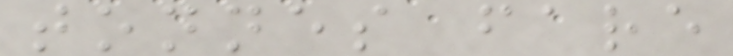tonnes fare
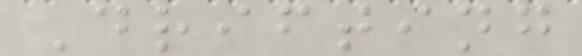Drifting
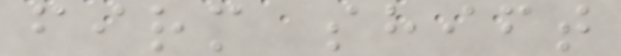firm shift
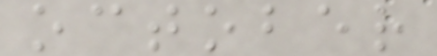october
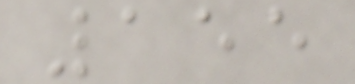155
